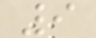9
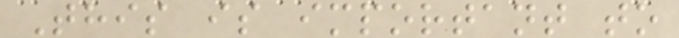This is important to
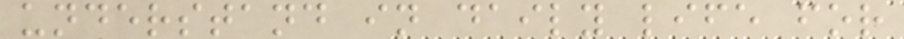understand in daily life for
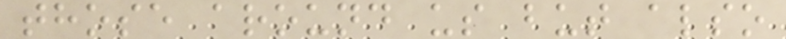those around us but also
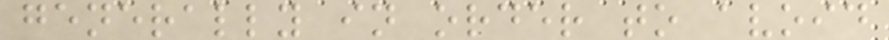generally in order to avoid
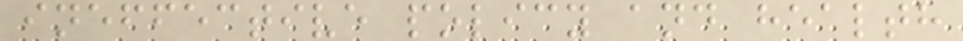ineffective policy and health
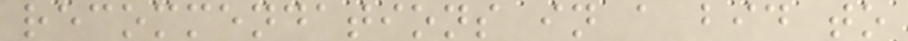recommendations in a bid to
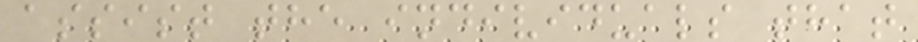assist the individuals that
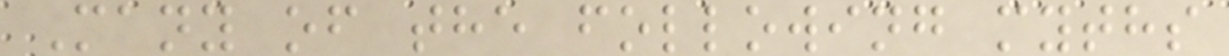Many of the following myths
